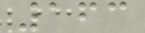163
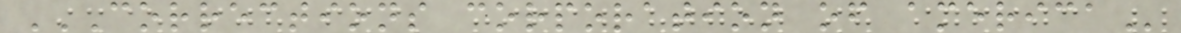CORRECTIONS CORPORATION OF AMERICA
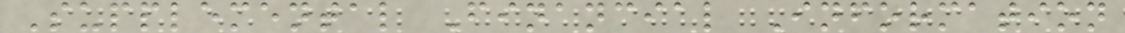Supplemental Financial Information
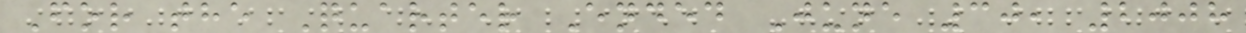For the Quarter Ended June 30, 2008
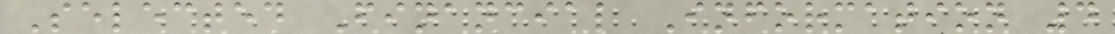Selected Financial Information 4
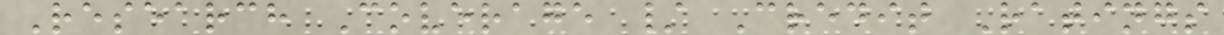Research Coverage / Credit Ratings
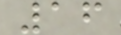16
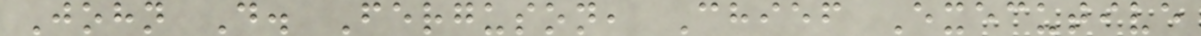John D. Ferguson, Chief Executive
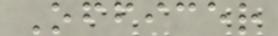Officer
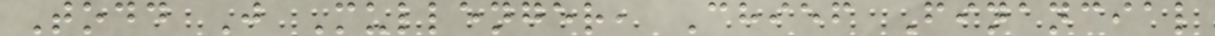Todd J Mullenger, Chief Financial
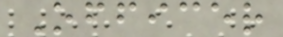Officer
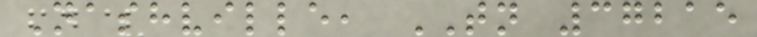Nashville, TN 37215
